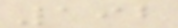192
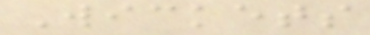Wickets
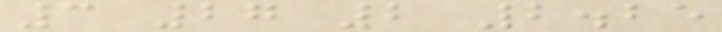3 27 2 2.25
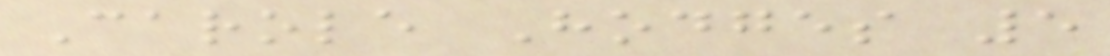Carole Hodges 5
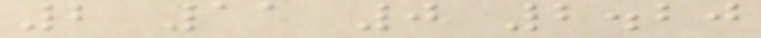2 11 0 2.20
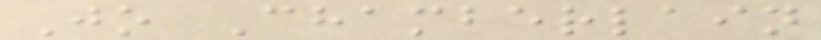Jo Chamberlain
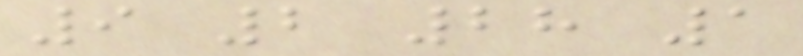9 2 28 1
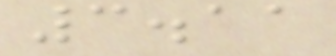3.11
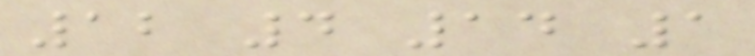12 4 14 1
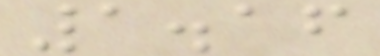1.16
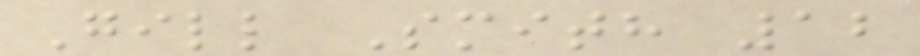Gill Smith 12
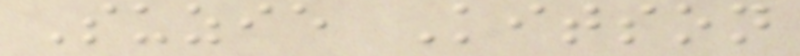Suzie Kitson
